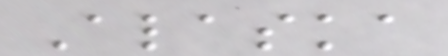Alaska
